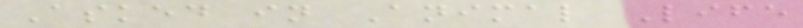Asked in Animal Life
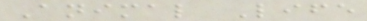Animal Life
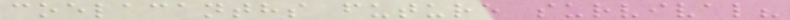coelacanths future survival?
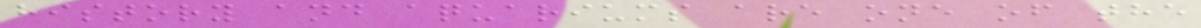history and aquariums are one of the
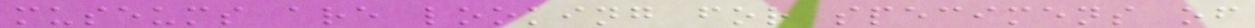museums are looking for specimens of
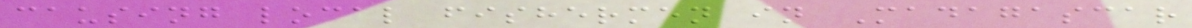causing local fishermen in Madagascar
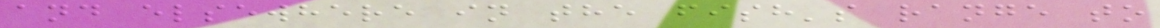and elsewhere in the fish's range to
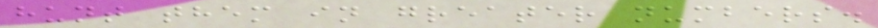hunt them in greater numbers.
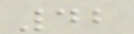42
